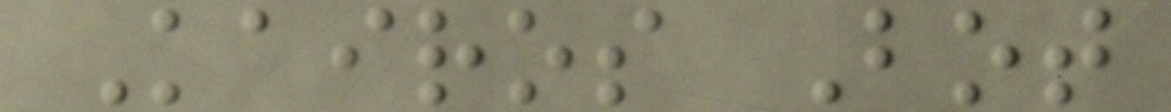Kairos Bot
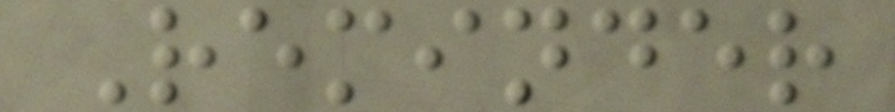Reminder
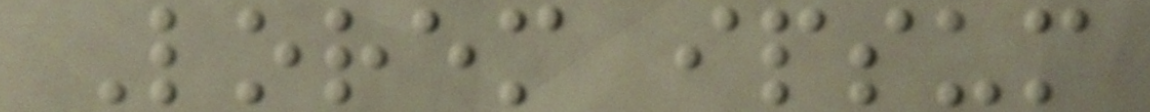Lorem ipsum
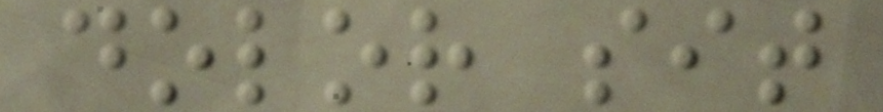dolor sit
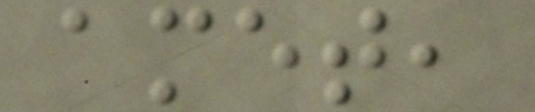amet,
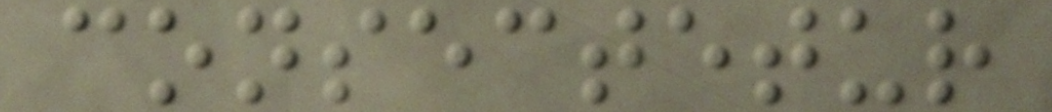consectetur
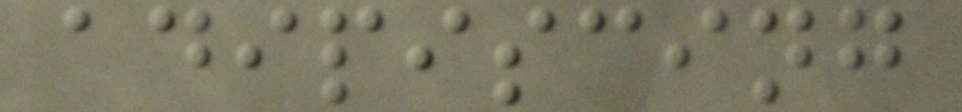adipiscing
